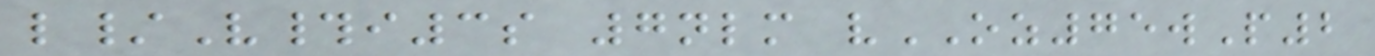l/V#i3s 7nlm vOZ75wP2
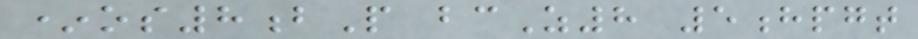*os8bP bcZ8 5hpgt
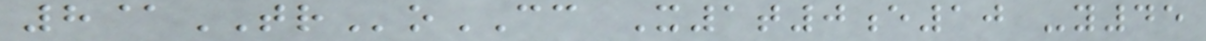8@TRoCC X1t0e10 -y45
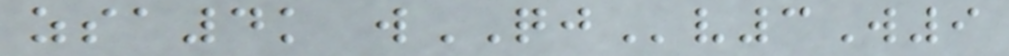zsa4k wQJv3W9
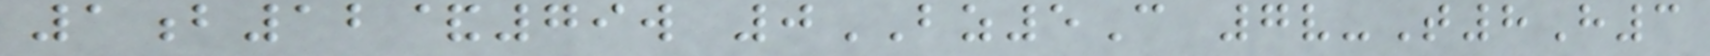1b12&79w 0BZ5C 7v-T8H3
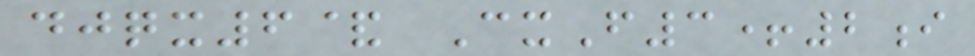djqx6& CxF3+2i
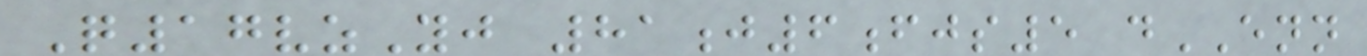Q17vzYj 81j6fjs5 dENN
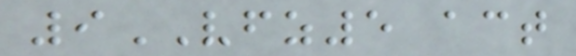9VFZ5 act
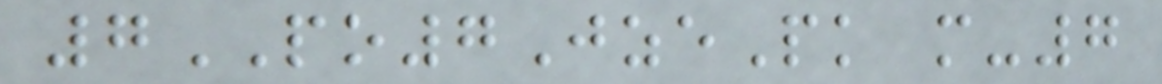7PO7JzePk m-7
